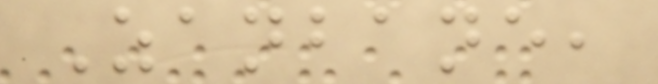Zanbane,
